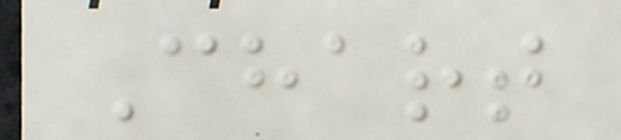Chart
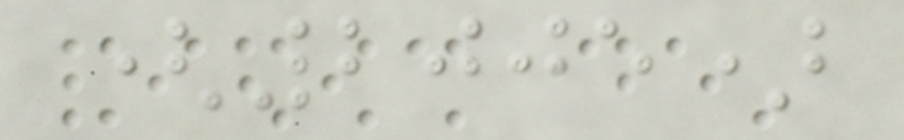(2005)
